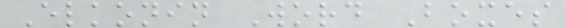Elkonin Word Boxes
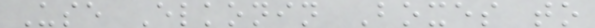Use Elkonin Boxes to
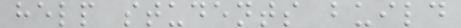help students build
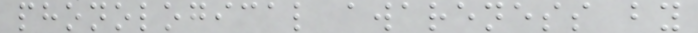phonological awareness by
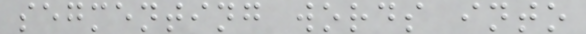segmenting words into
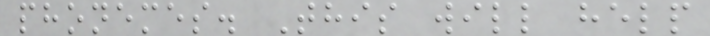phonemes. This will help
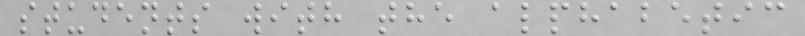students with the alphabetic
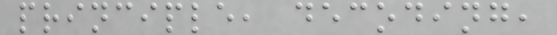principle, decoding,
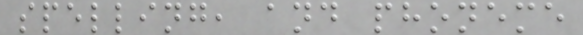spelling, and phoneme
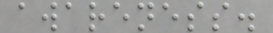awareness.
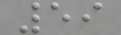59
